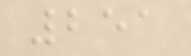251
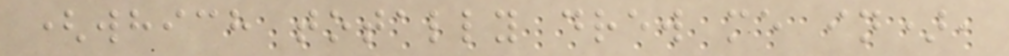(which totally drew me in),
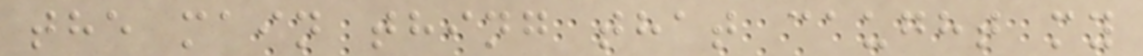the main thing that caught my
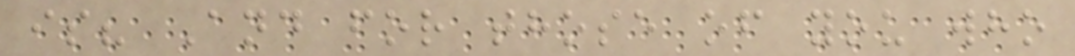is? And for those of you who
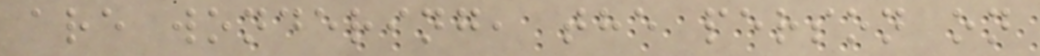are wondering, the person on
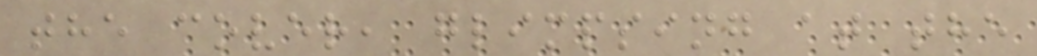the cover, glimpsing at the
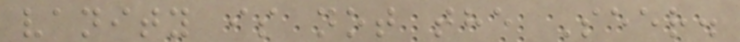vanity is not the Seer.
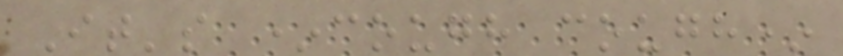It's *cough cough*
